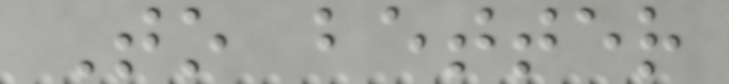To better
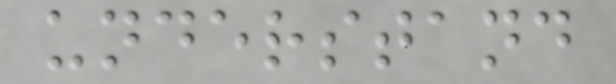understand
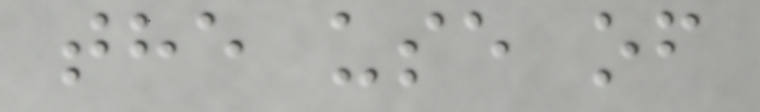the use of
